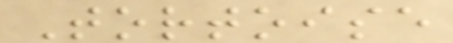Tortoise
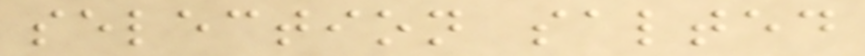selection salted
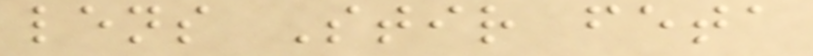lens Stir feta
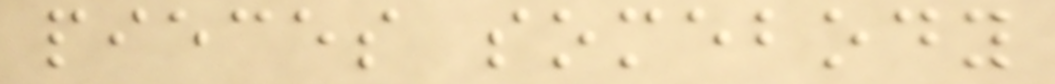pieces somebody
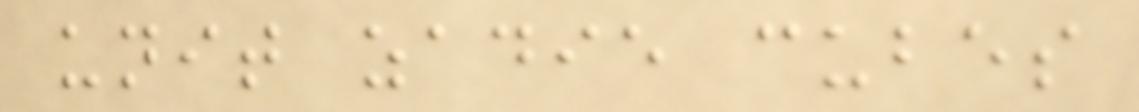unit zadie cubes
